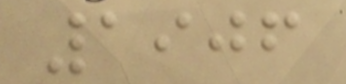1906
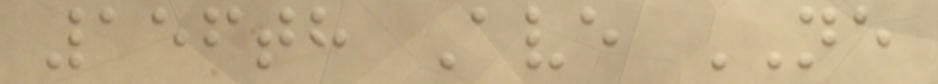156th Ave NE
